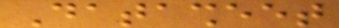Datasheet
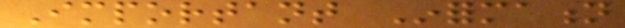Important Information
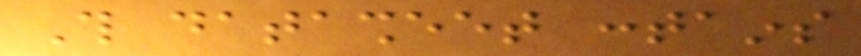This datasheet contains
